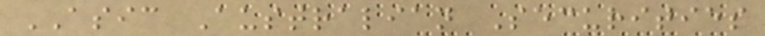ASIC Australian Securities
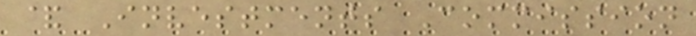& Investments Commission
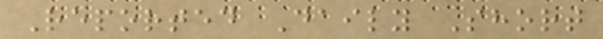Reported Daily Short
